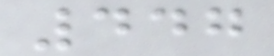447
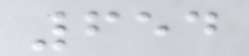654
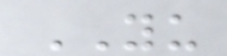YU
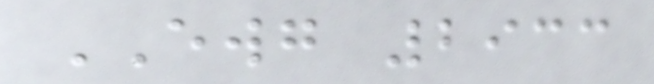EWG 2933
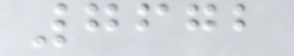7672
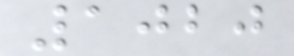1020
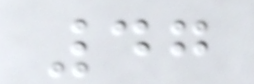47
